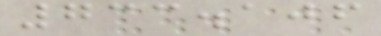733.106
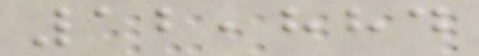12,884
